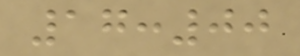17:00
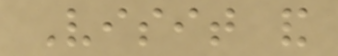Visit and
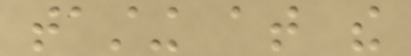tasting at the
